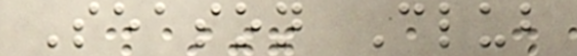Season Club
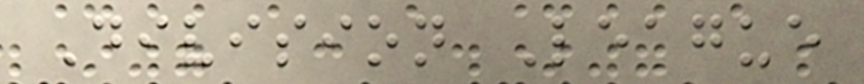Division League
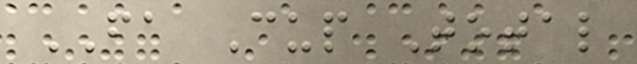FA Cup Total
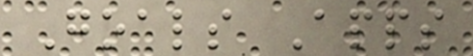Goals Apps
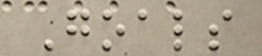Goals
